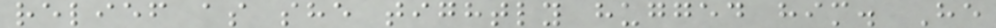relief as she tightly hugged him. He
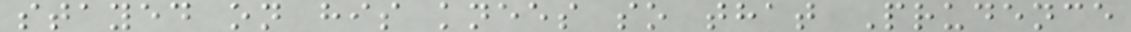stayed on his knees so that Prudence
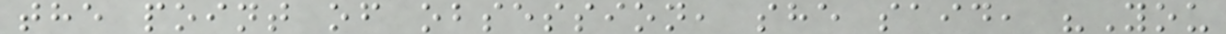the point of obsession, she said, "You
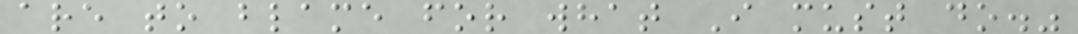are to blame for what I must do."
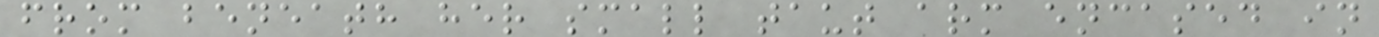from beneath her small taut arm encased in
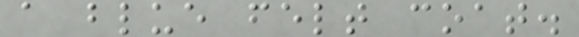a blue felt coat.
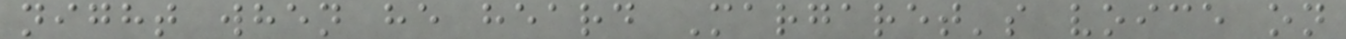night when he heard Margaret's voice on
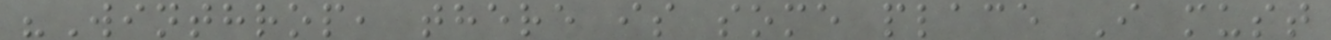"Winthrop, there is some place I must
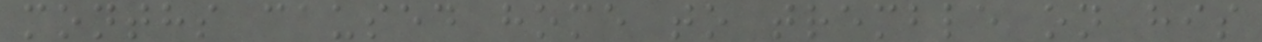months caused home to tremble on his
